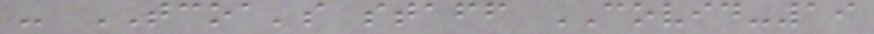- TCOA's staff COVID-19
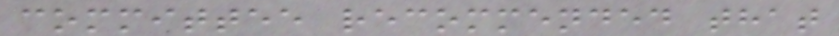committee recommended that
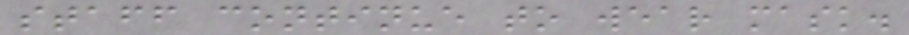staff continue to wear mask.
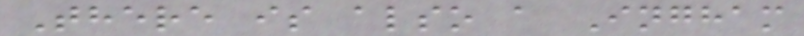There is also a Ingham
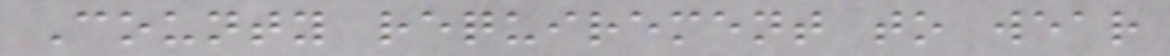County requirement to wear
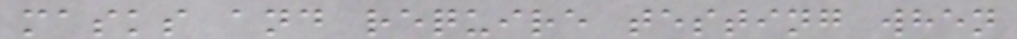masks and require testing when
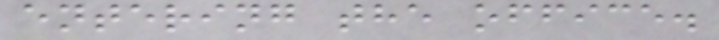entering the office.
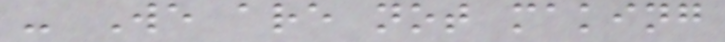- We are not making
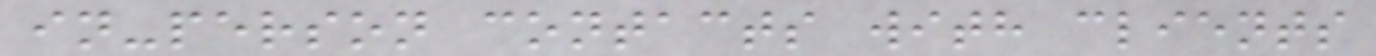in-person contacts with clients
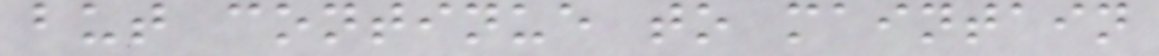but continue to maintain
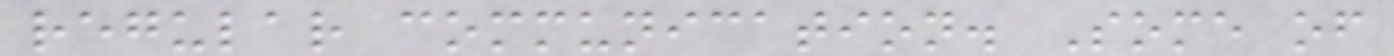regular communication. Some of
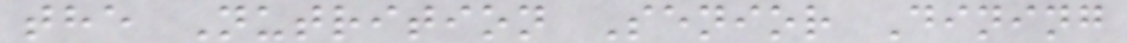the Nutrition Senior Dining
